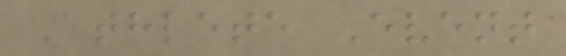Athlete Event
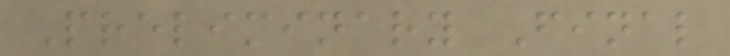Preliminary Final
